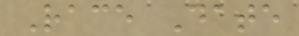Race Date
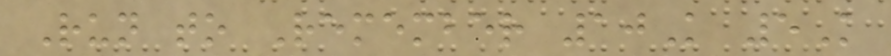Run to Remember 10K 5K
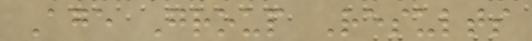Age Group Results
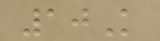10K
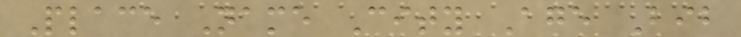Place Name City Age Bib
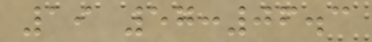19 57:06.3
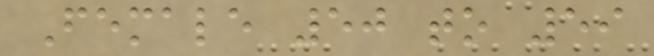Female 50 to 59
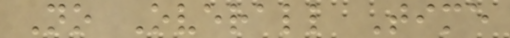No Overall Time
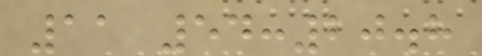11 54:20.8
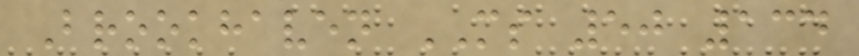Brookhaven MS 50 134
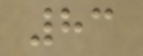83
